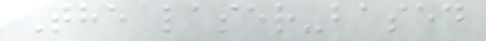The laser-based
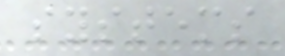systems
